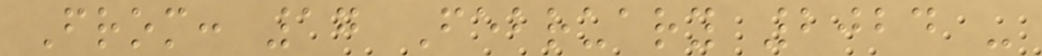From: 17 February 2024 -
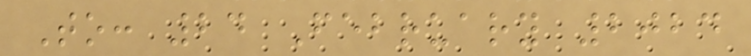To: 24 February 2024
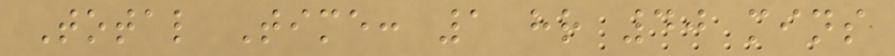Total Time: 1 hr 40 mins
